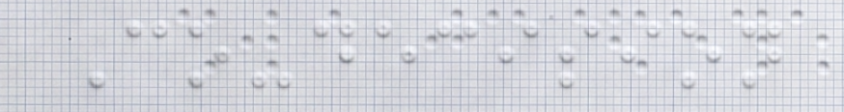Co-decision
